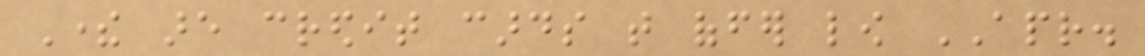There are credit cards that offer low APR.
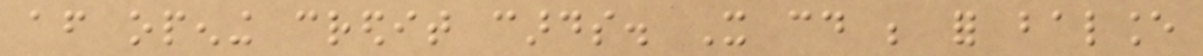after opening credit cards. It could be for balance
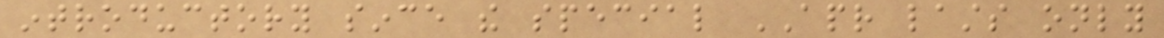introductory since the special APR lasts only
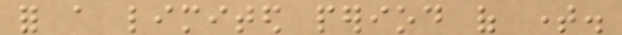for a limited period of time.
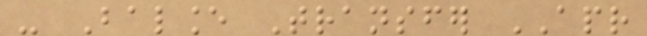- Balance Transfer APR
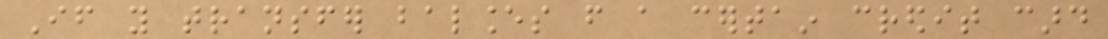If you transfer balances from a certain credit card
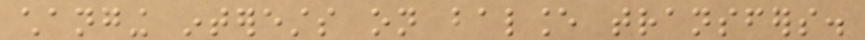changing interests on balance transfers.
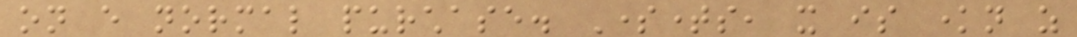on every normal purchase. Sometimes, it is known as
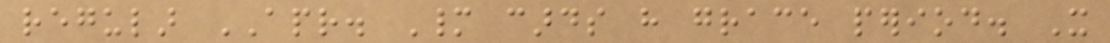regular APR. Many cards have grace period. It
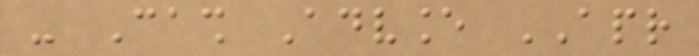- Cash Advance APR
